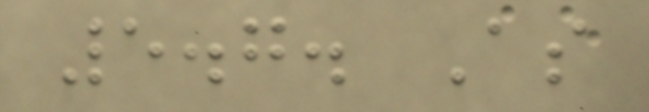5.7. As
